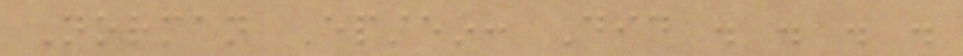Norman Epstein: Did . . . .
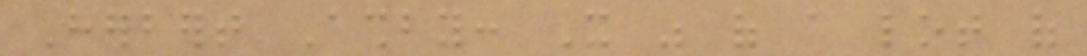Herbert Ashby: It was of a lot of
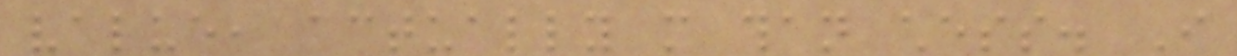value, actually more than chess. I
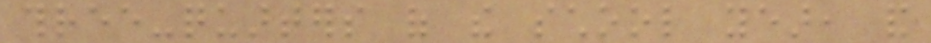three-quarters of the school year, and
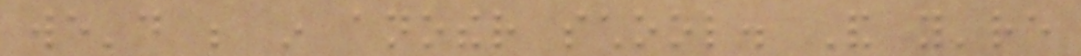we'd be in another school. And you're
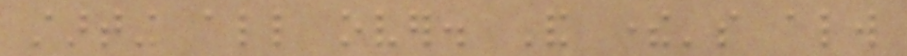starting all over. And there's always
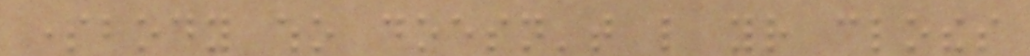somebody who doesn't like your clothes
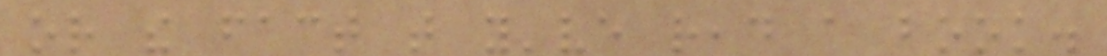or the fact that you've read a book.
